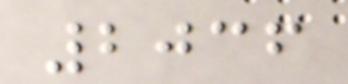2036
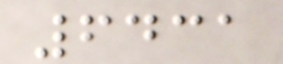6431
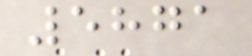5871
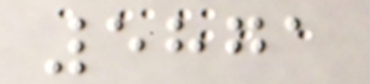5871
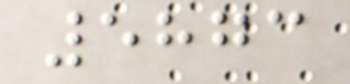5873
